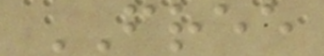FREE
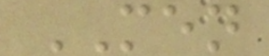MEN
